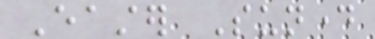Easter Sunday
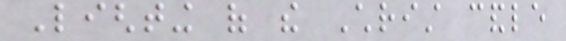Lighting of the Christ candle
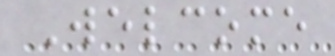Welcome
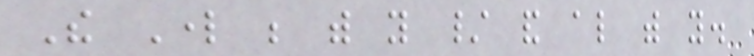The Lord be with you / and also with you.
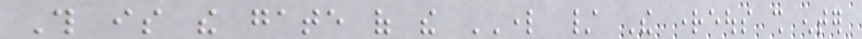This is the gate of the LORD / The righteous shall enter
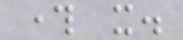through it.
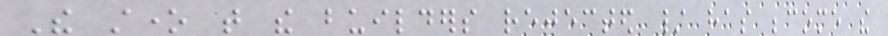The stone that the builders rejected / has become the
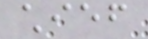chief
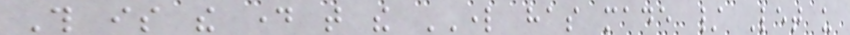This is the day that the LORD has made / Let us
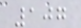107
